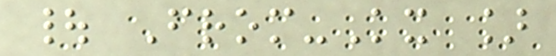| From-Kx ]
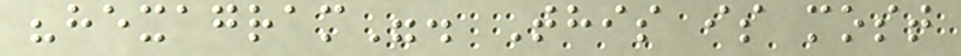"hexagram". This is most
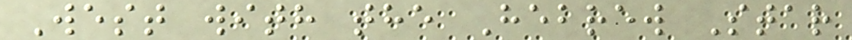West with the Hebrew Star
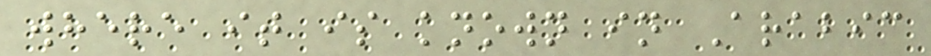where it is known in Arabic
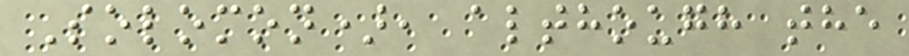Solomon), although the
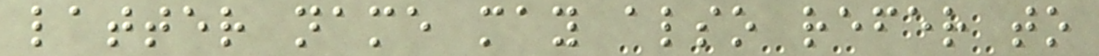latter name may also refer to
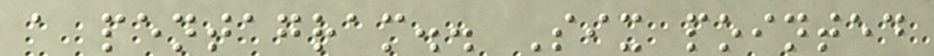a pentagram.. Six pointed
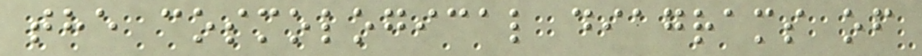the cosmological diagrams of
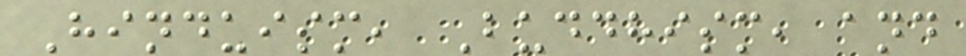Hinduism, Buddhism, and
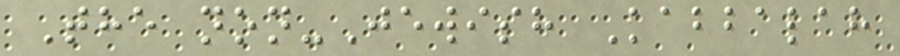The non-Jewish Kabbalah
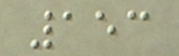153
